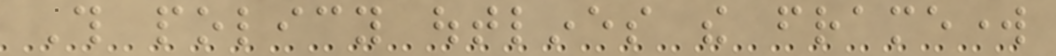This policy outlines the framework
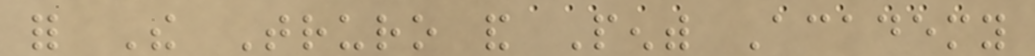for The Truro and Penwith Academy
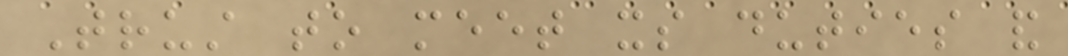Trust to meet its duties and
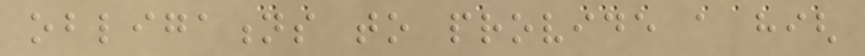obligations to provide a high
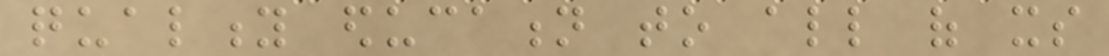quality education to all of its
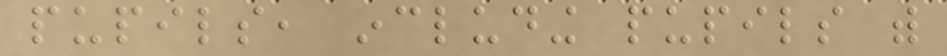pupils, including pupils with
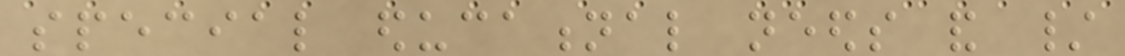special educational needs and /
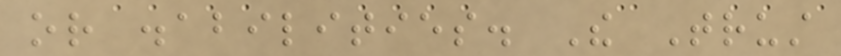or disabilities. The Trust
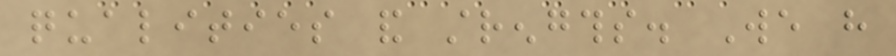qualities and strengths. We have
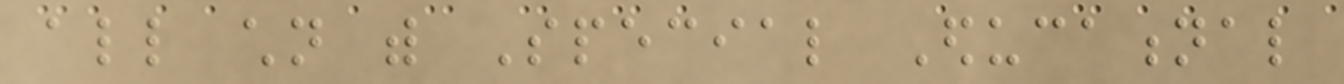all children with Special Educational
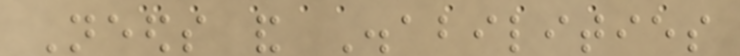Needs and Disabilities
